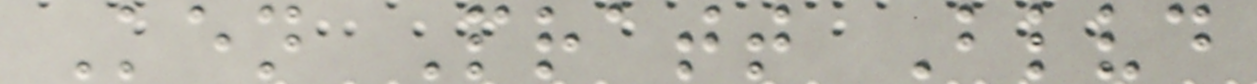Ken Pratt Blvd
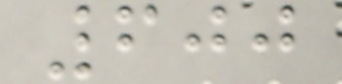600
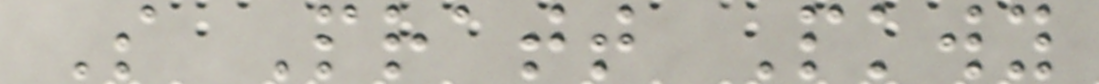S Pratt Pkwy
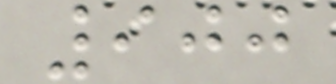900
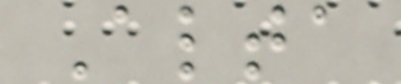Alta
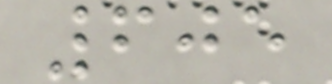605
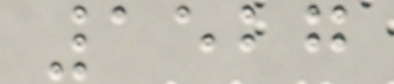1527
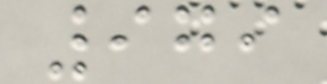979
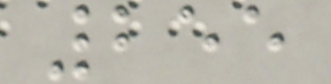255
